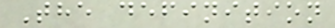The definition
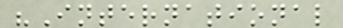"International
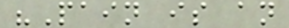"Pain is an
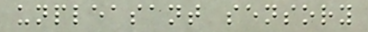unpleasant sensory
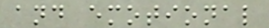and emotional
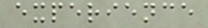experience
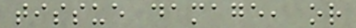tissue damage, or
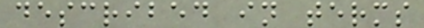described in terms
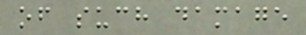of such damage
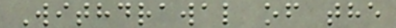Withdrawal of the
